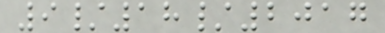9/18/2017
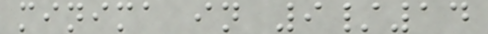minima in 9/14
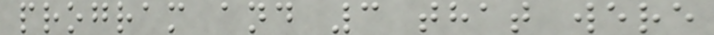program and 3 that were
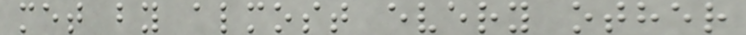met by almost every other
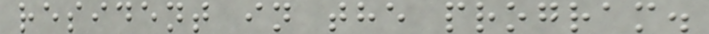resident in the program.
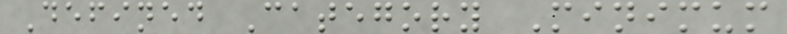Defined Category Minimum
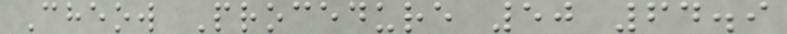Cheow Procedure 50 64.9
